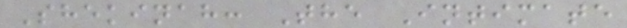Shekinah: The Intimate
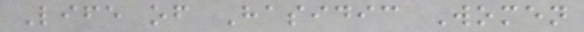Life of Hasidic Women
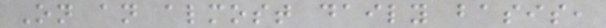On an almost daily basis,
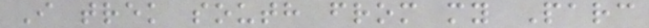I trek south from my Parc
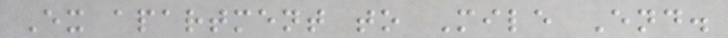Ex apartment to Mile End.
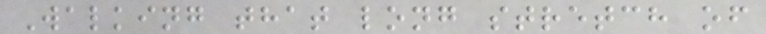Walking that long stretch of
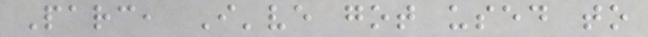Parc, I've got used to
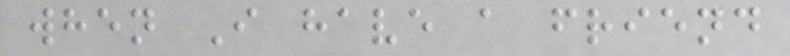when I have a friend
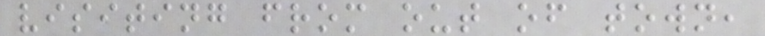visiting from out of town,
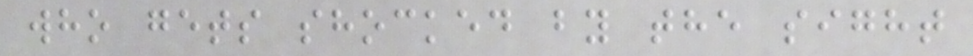who gets shocked by the sight
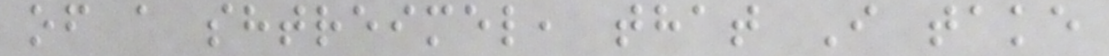of a shtreimel, that I take
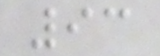93
